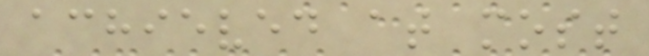achieved at most
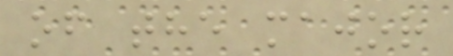of the major
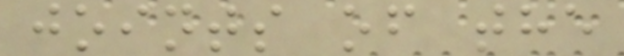joints of the
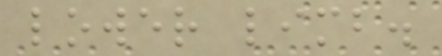lower limb.
